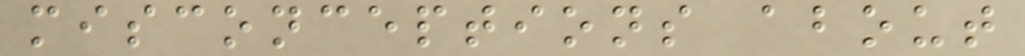misconceptions about
